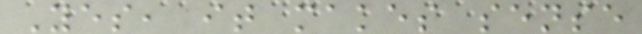Yes, it makes sense
